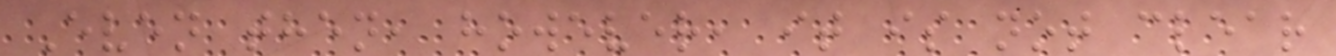Even then, however, it is not clear
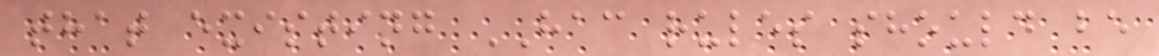that existing HAC rules should be
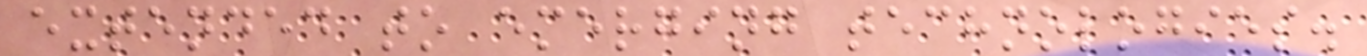extended to emerging technologies.
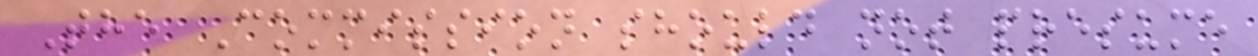The Commission should not presume
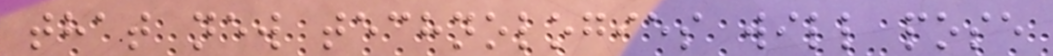that new technologies will pose
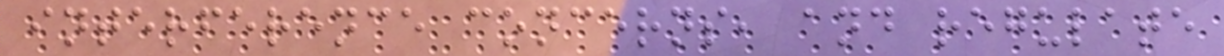interference concerns, and regulate
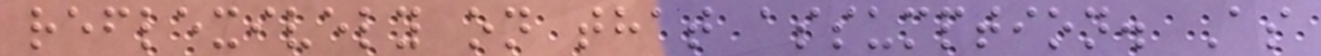reflexively on that assumption. As
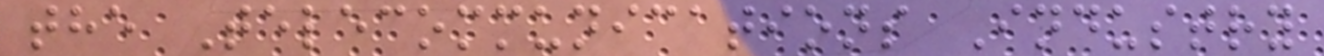the Telecommunications Industry
